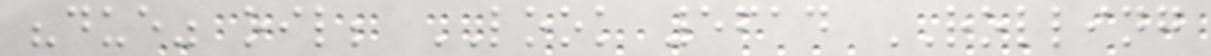"due" oil; LOOK 5614 ROLLING
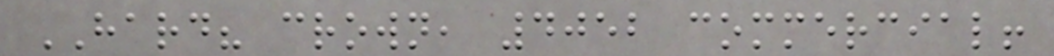HARD? crown, 4052 commercial!
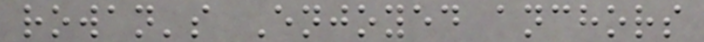rowan's Enjoyed anchors
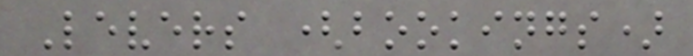Levers (bookings)
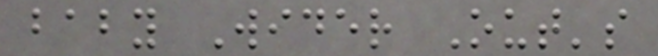baby Wider Out's
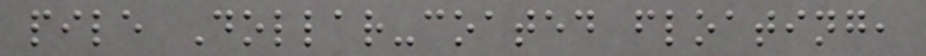pile Dollar-coated floating,
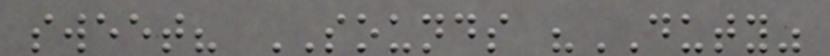sweet? SOUNDS "DUTY"
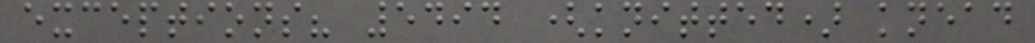exceptions? 5494 (knitted) knead
